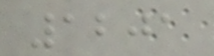1201
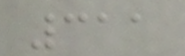311
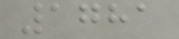1781
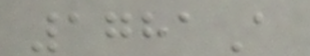1781A
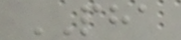PHA
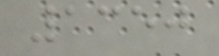1350
